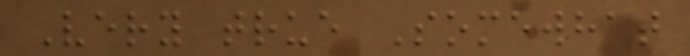Very true Somewhat
